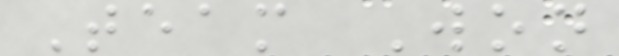Team Won
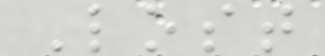Lost
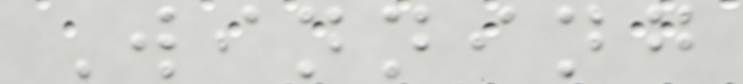Winning
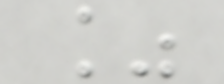%
